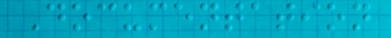Documentation
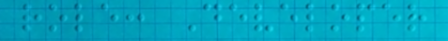role: Developer
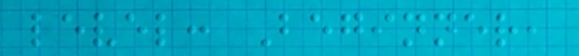level: Beginner,
